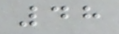48
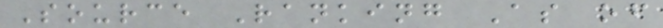Source Ranking As of
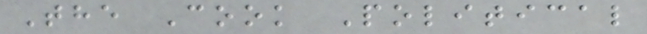The Cook Political
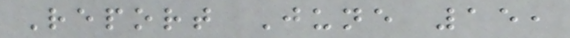Report June 15,
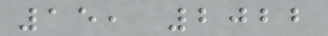15, 2022
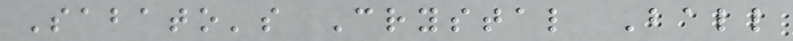Sabato's Crystal Ball
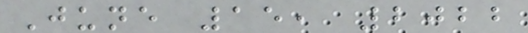June 15, 2022
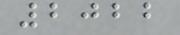2022
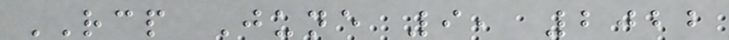RCP June 9, 2022
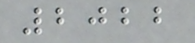2022
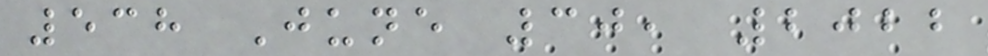538 June 30, 2022
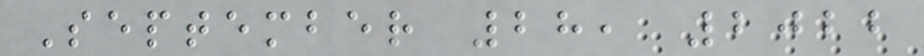September 28, 2022
